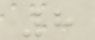8
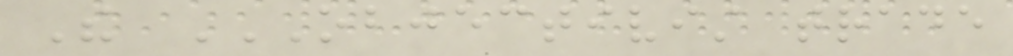The OBJECTIVIST TRADE
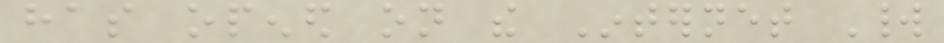has opened on the Internet World
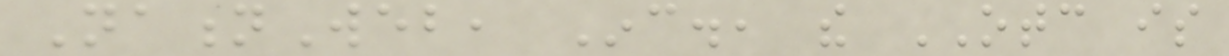NationWeb, Inc., the OTC is
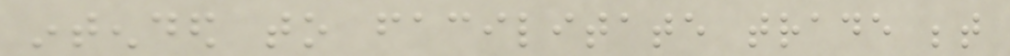intended to facilitate trade between
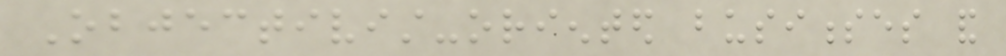Objectivist-oriented businesses and
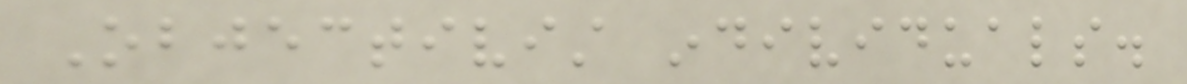Objectivist individuals.
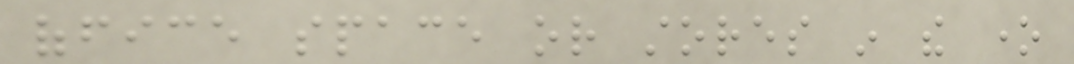office space or stores in the one
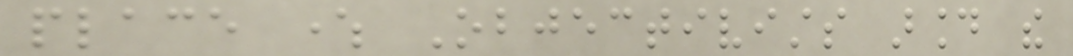place where Objectivists around the
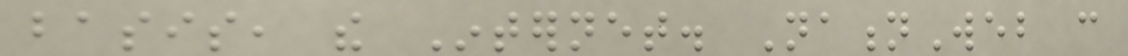basis, the Internet. NationWeb can
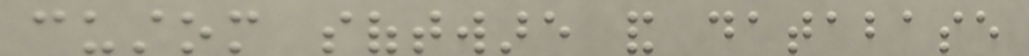custom software and database
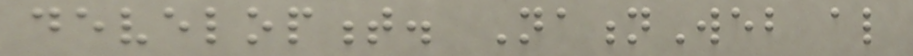development. NationWeb also
